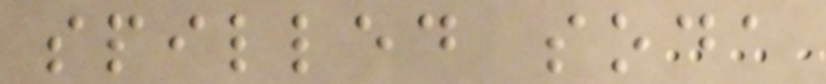spilled soda
